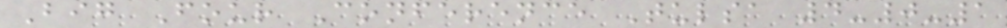Big Four Conference Tulsa 4-0-1
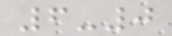6-0
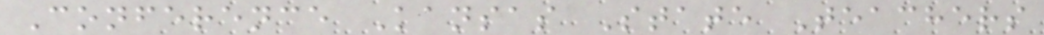Conference Kansas State Teachers
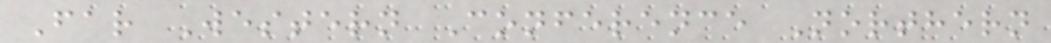Far Western Conference Northern
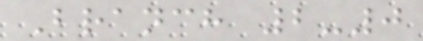Branch 2-0
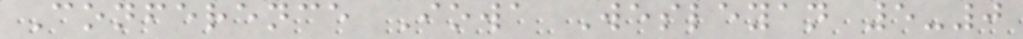Conference Iowa Wesleyan 5-0
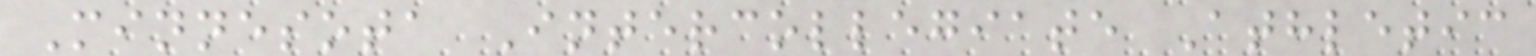Minnesota Intercollegiate Athletic
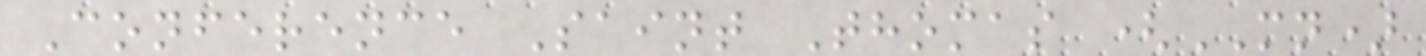Conference Saint Thomas (MN)
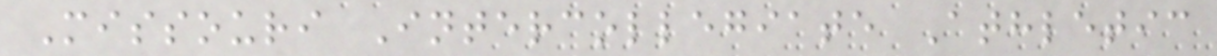Missouri Intercollegiate Athletic
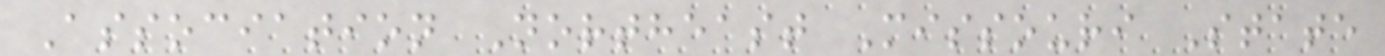Association Northeast Missouri State
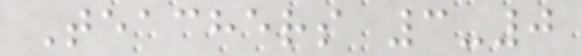Teachers 3-0
